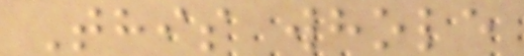This whole
